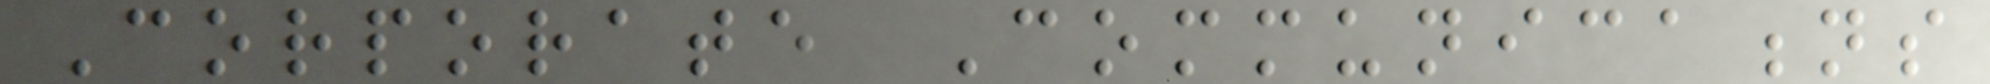Corporate Communications
